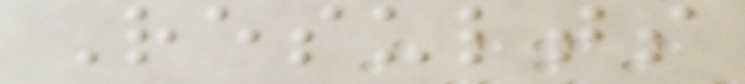Results
